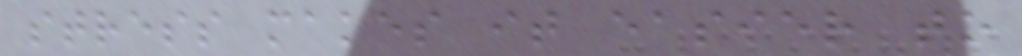stress makes it easier to
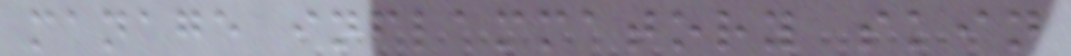manage inflammatory skin
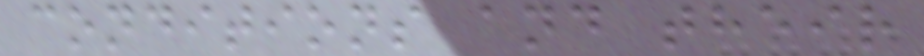conditions and their
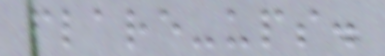flare-ups.
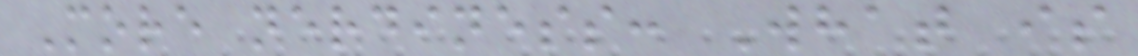More nerdiness: What is
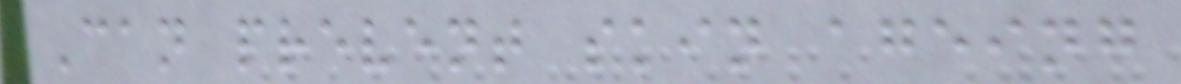Can prevent skin ageing
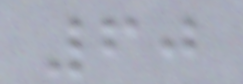60
